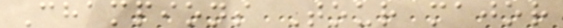Champions Tour major
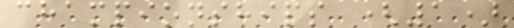championships (1)
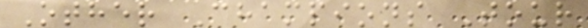Other Champions Tour
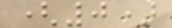(0)
